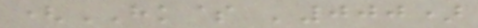(HK$ '000)
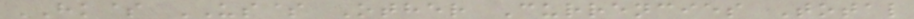HK$ US$ Other Currencies Total
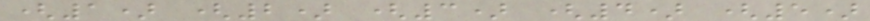(1) (2) (3) (4) (5)
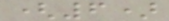(6)
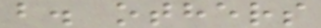b. others
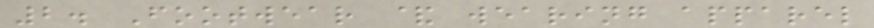2. Footwear & wearing apparel
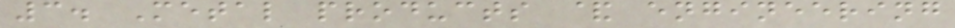3. Metal products & engineering
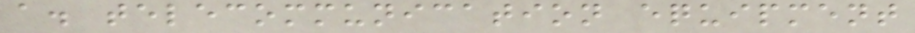a. telecommunication equipment
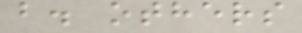b. others
